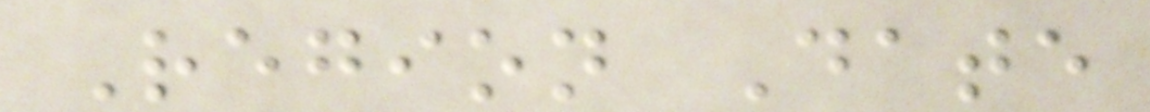Region Date
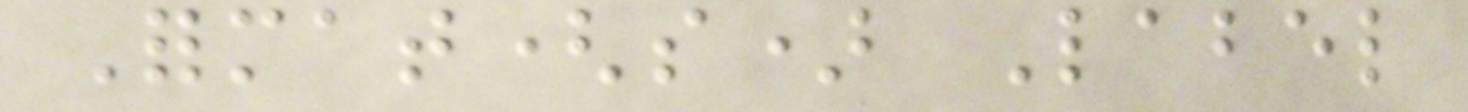Format(s) Label
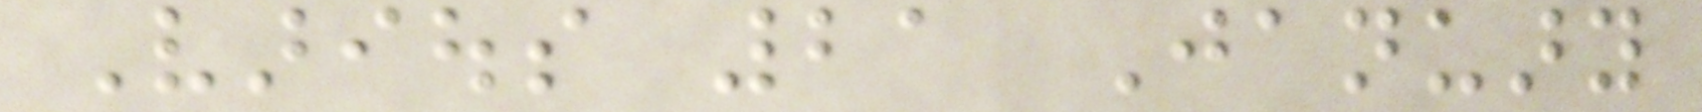Various 21 January
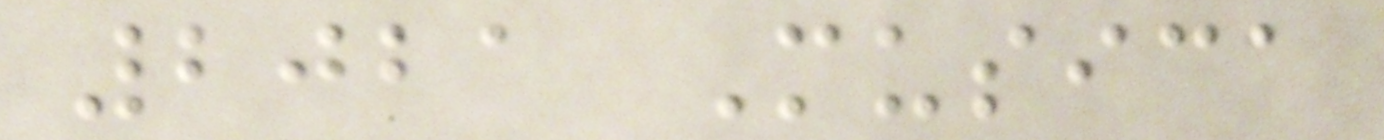2021 Musica
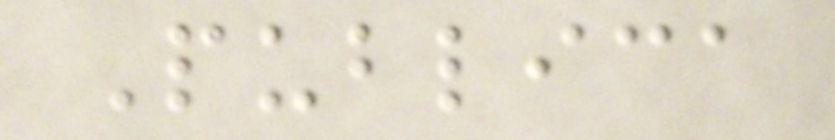Publica
